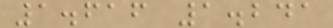1.616 1.241
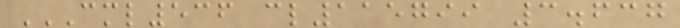CML536 CL115799 3.637
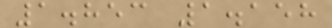1.853 1.158
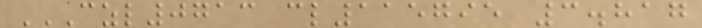CZL0713 CL115795 3.817
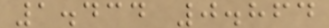1.434 0.864
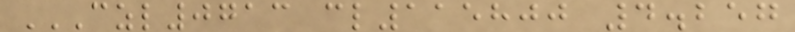CZL0713 CL115800 4.257
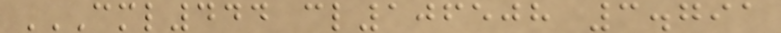CML444 CL106508 3.791
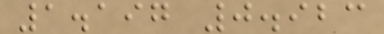1.197 0.923
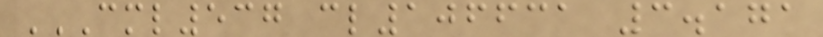CML537 CL106631 3.171
